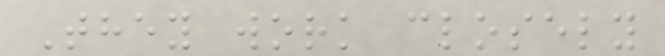They work closely
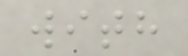with
